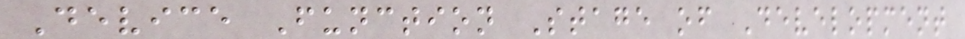Device Function Stage of Development
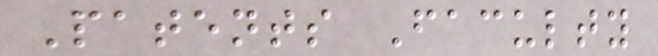Patents Faculty
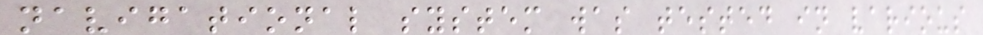navigational system was tested in various
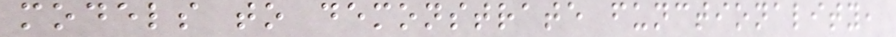models to demonstrate functionality,
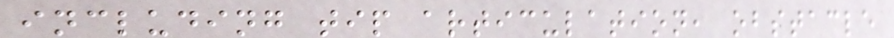including tip articulation, obstacle
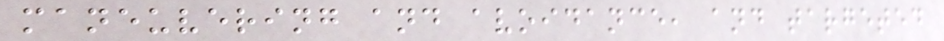maneuvering and avoidance, and targeted
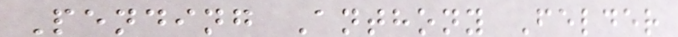Pending Anthony Felder
